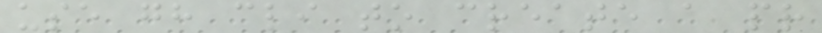use gh cli to create a pr
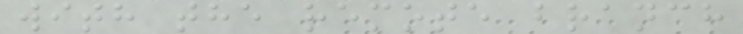with the remote branch
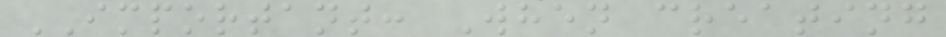IMPORTANT: When creating
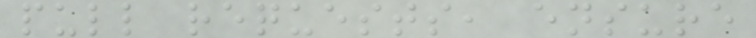pull requests, ensure
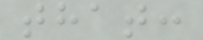that:
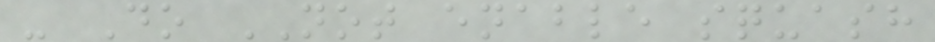- Do NOT enable squash
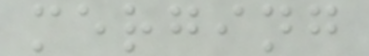merging
